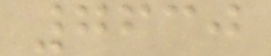7630
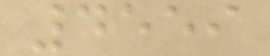4559
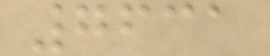7631
